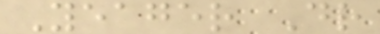Yeager Dr
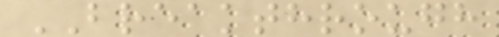BREAKTHROUGH
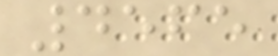4565
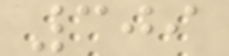309
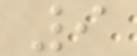9
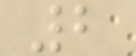2
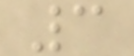3
